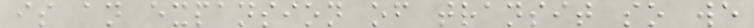is an expansion of transit so we
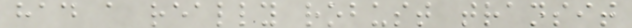had a really robust transit
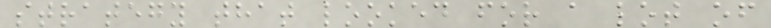strategy that looked for a lot of
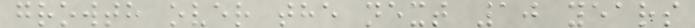growth over the next 10 years
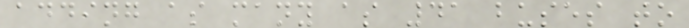adding as many as 41 buses to
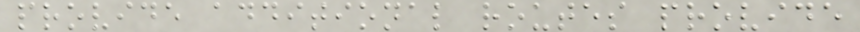provide additional routes provide
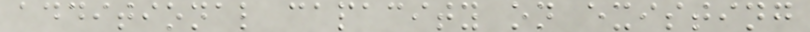additional capacity on existing
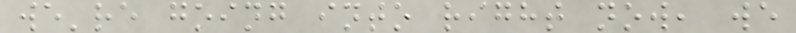we're going into right now, we
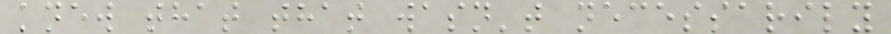knew that that wasn't necessarily
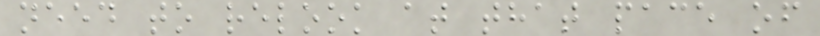need to relook at that pace of
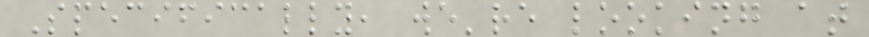Specifically, we're looking at
